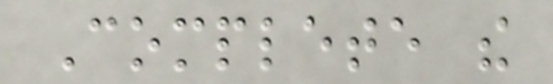Complete the
